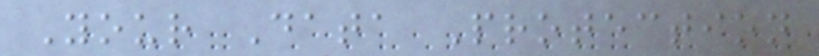Your Data Protection
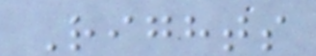Rights
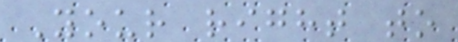Your right to
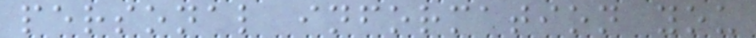personal information you
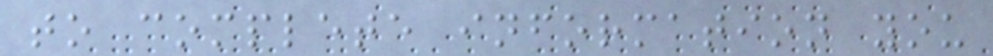to complete information you
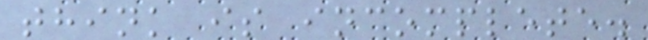think is incomplete.
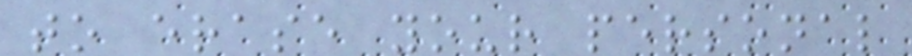to erase your personal
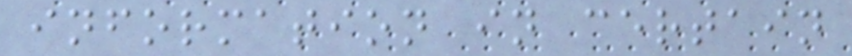information in certain
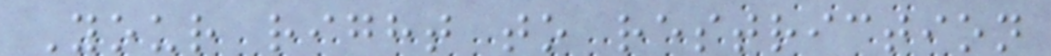Your right to restriction
